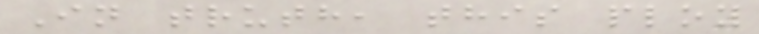In truth, this ploy
